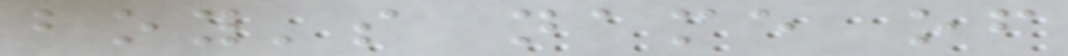boy's name of
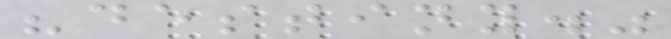"destiny."
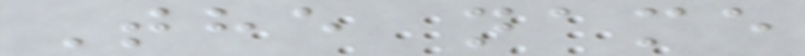The name
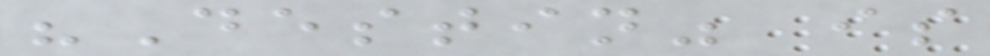"Destin" is
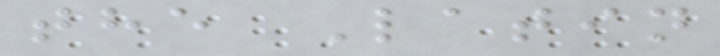the Latin
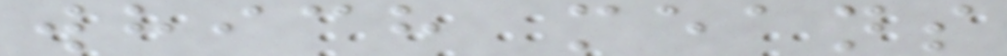which means
